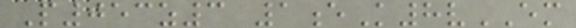P053z3 1eK8vEM
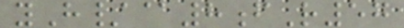yH/@8fR57
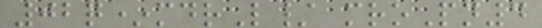02q*mdrL/ mroPn4
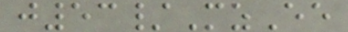j53/MzEe
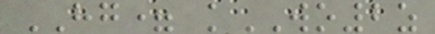HG= kWO2z
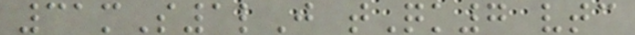31mS1lJ tQk7 vtc
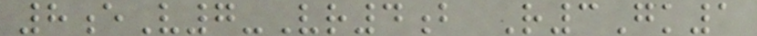8eV7-Vr4b R3Gk1
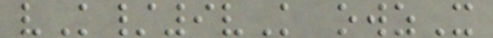vK/9vK owzX
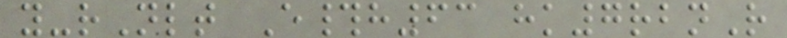y-rNlt E#h63 hk7rbnR
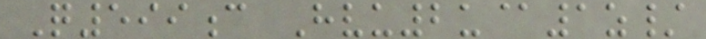Q599c Hvu2u@1z/
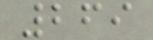269
